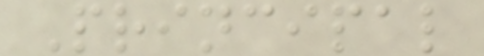Principal
